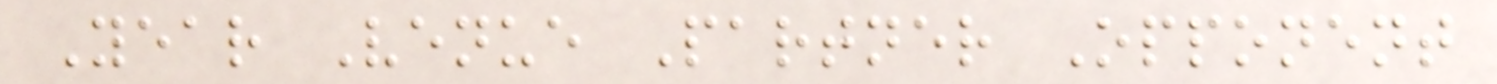Year Venue Partner Opponent
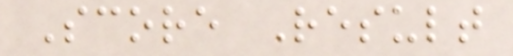Score Result
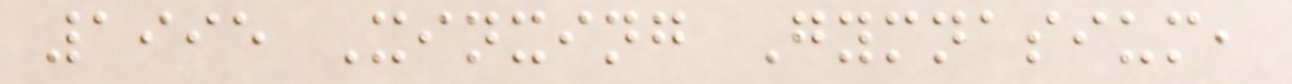1995 Xinxing Gymnasium,
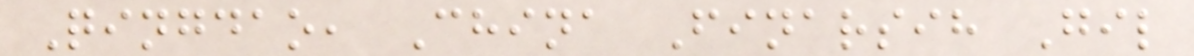Qingdao, China Finarsih Gil
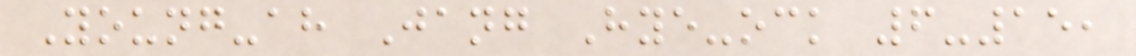Young-ah Jang Hye-ock 6-15,
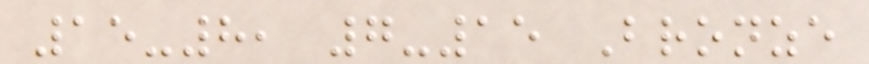15-8, 7-15 Bronze
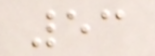53
